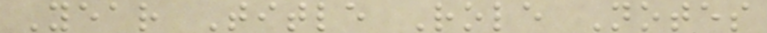Year Title Role Notes
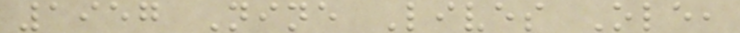1957 Nine Lives Ole,
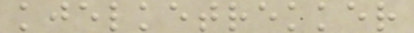kjelketrekker
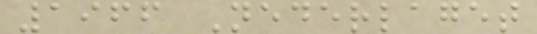1966 Nederlaget
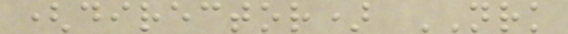(director) NRK
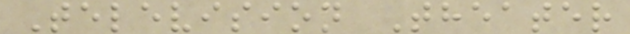Television Theater
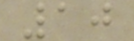10
